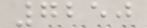7250
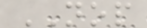NOP
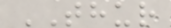THUR
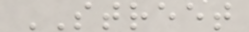STREET
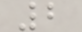2
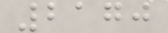2170
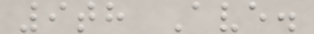9th Ave.
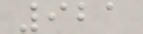921
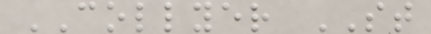COLLYER ST
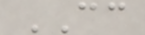CC
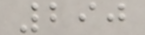290
